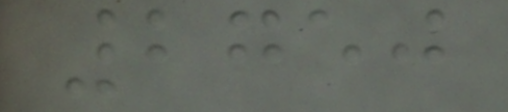2750
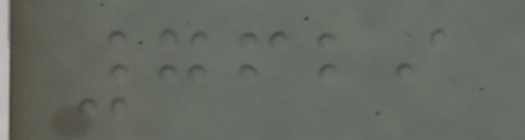7629
